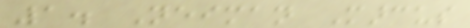1. Neiman Marcus
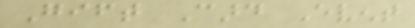Gift Card Event
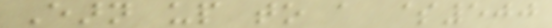Earn up to a $500
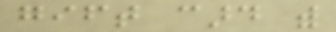gift card with
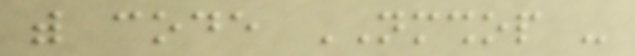with code NMSHOP -
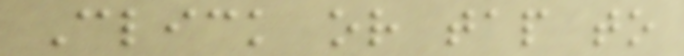Click or tap to
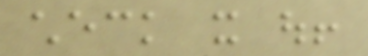check it out!
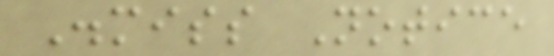Dismiss Notice
